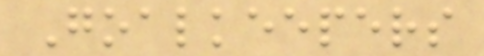Goalkeepers
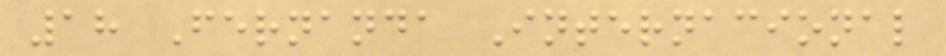18 Fernanda Internacional
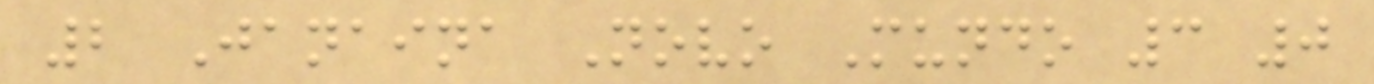2 Janaina Novo Mundo 3 0
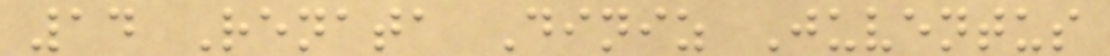14 Renata Diniz Juventus
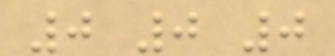0 0 0
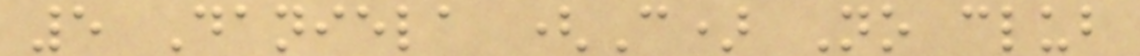5 Daniela (C) No club
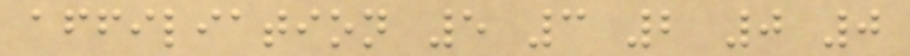affiliation 5 3 2 0 0
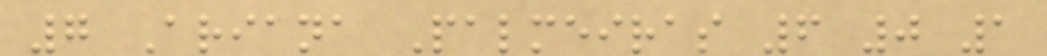7 Ariana Palmeiras 6 0 1
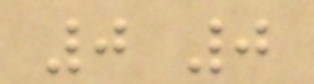0 0
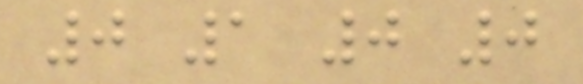0 1 0 0
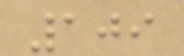109
